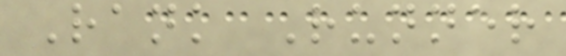Rank Runner
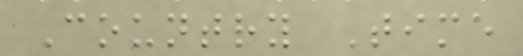Country Time
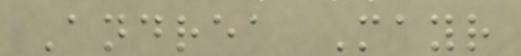Andrea Mayr
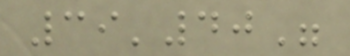39'40"
